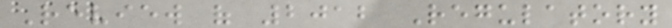Review of 2012 Regulatory
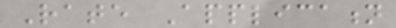Rate Application
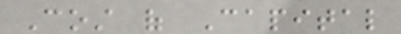Cost of Capital
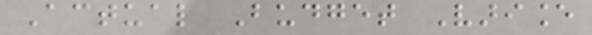Actual Budget Variance
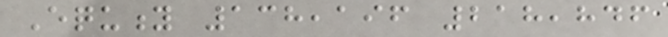Equity 138,196 218,846
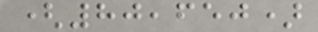(80,650)
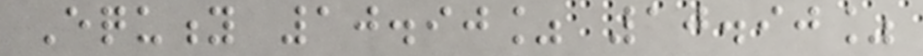Equity 10.90% 10.90%
